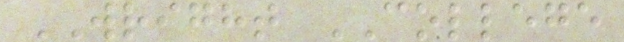WRIGHT COLLEGE
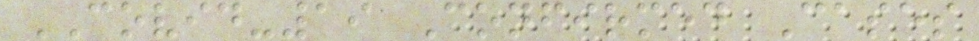COVID-19 Confirmed Cases
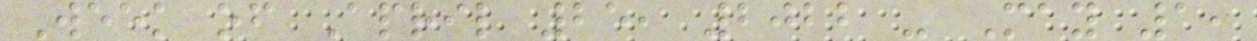Week of April 25, 2022 - May 1,
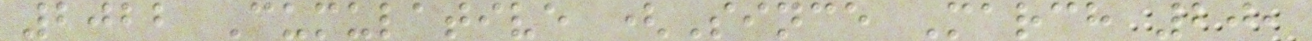2022 Cumulative (Since March 20,
